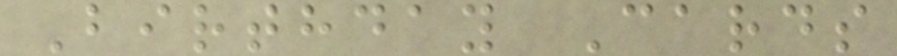Birthday Cards
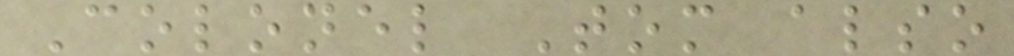Colonel Tom also
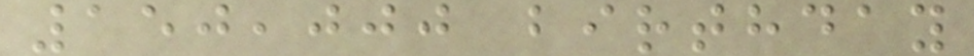150,000 birthday
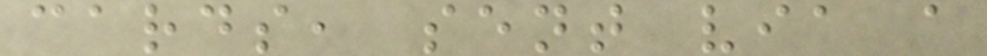cards, sent via a
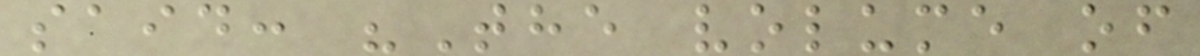said: "The volume of
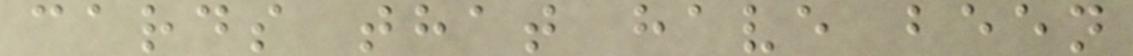cards that have been
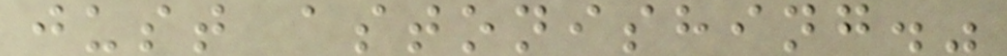just astonishing."
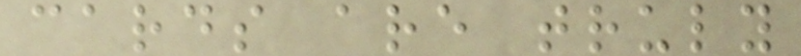cards are truly
